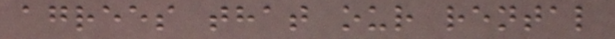agrees that our rental
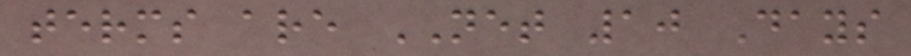terms are NET 10 Days
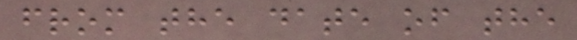from the date of the
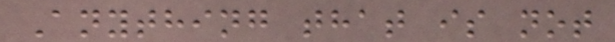Anything that is not
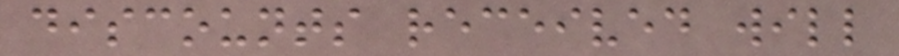discounts received will
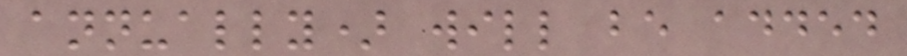annually) will be added
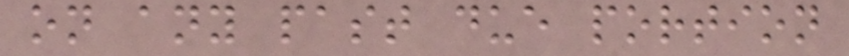on any past due portion
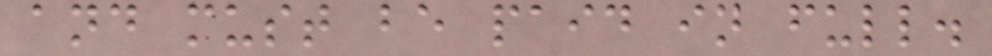and must be paid in full.
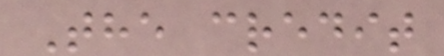The credit
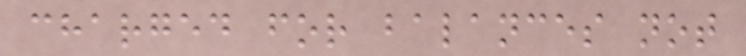charged for balances not
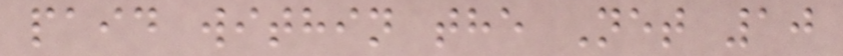paid within the Net 10
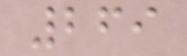269
